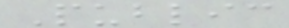Public
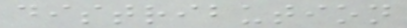distribution
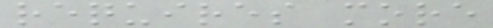requires more
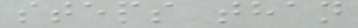steps than
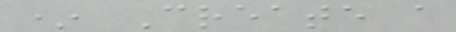* Create a
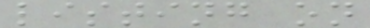listing on
